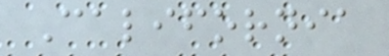California
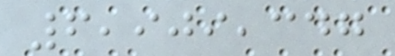6,909,347
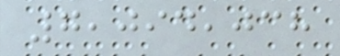7,094,038
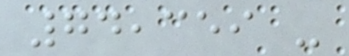74,359 -
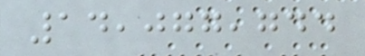14,077,744
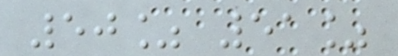50% 51%
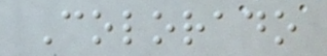Colorado
